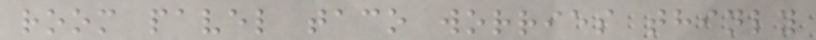room pavel taco worries thinly
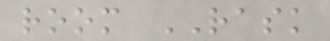room RASK
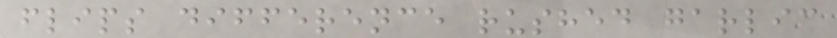flips difference rushed garlic
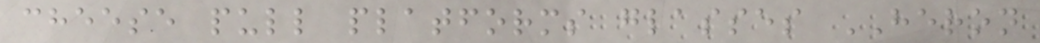cheese pull platforms glasses HERON
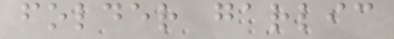folder garlic
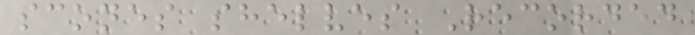scones shelves Recorded
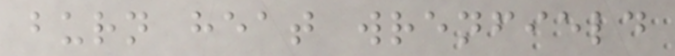burn heat wrenfield
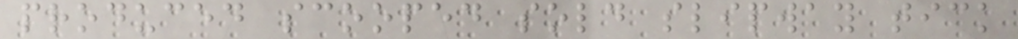produced scooped sold slipway tick
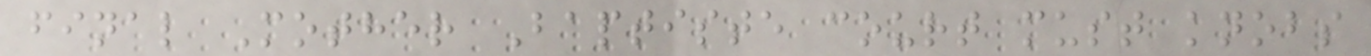final Mother Baptiste court must knobs
